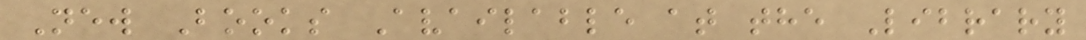New Books Available at the Library
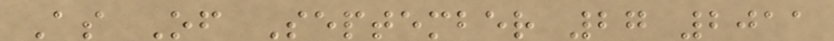As Of September 27 2011
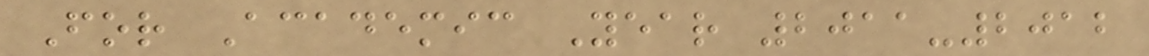For Academic Year 2011-2012
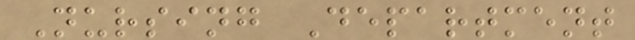Nursing Department
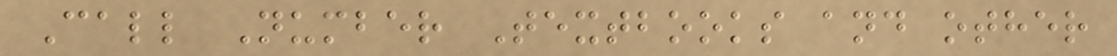Call Number Textbooks and other
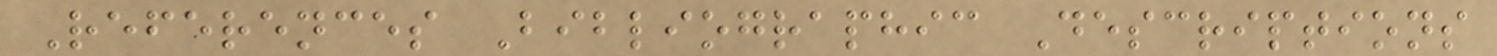References Bibliographic Descriptions
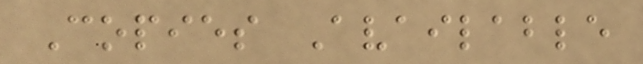Copies Available
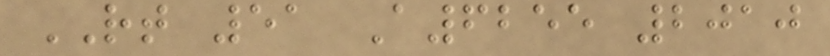RT 51 A6255 2010
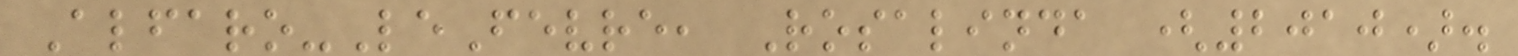Alfaro-LeFevre, Rosalinda (2010).
